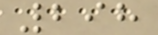298
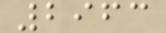2963
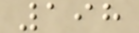198
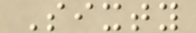Sixty
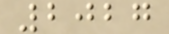2027
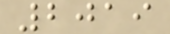2019
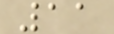11
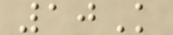10K
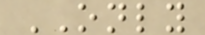ONLY
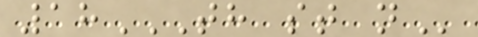18TH ST N
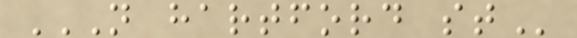N HARTFORD ST
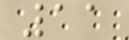11
